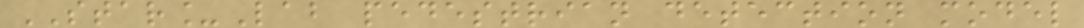STAR_Lab pedestrian detection model
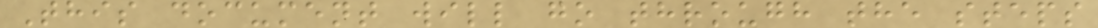This document will go through the steps
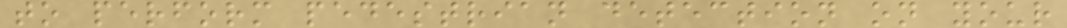to perform pedestrian detection on your
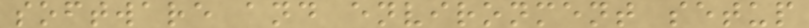software and environment setup
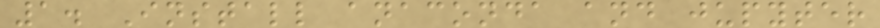1. Install anaconda and jupyter
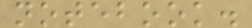notebook.
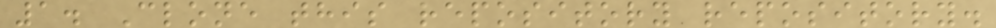1. Clone this repository repository.
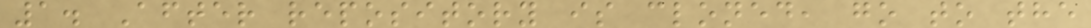1. After repository is cloned, go to the
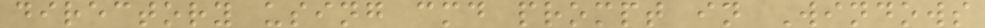directory using cmd prompt in Windows
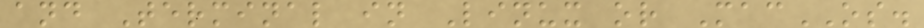and Terminal in Linux or MacOS.
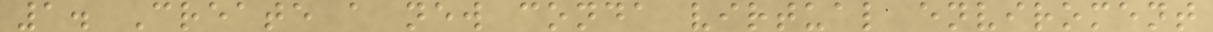1. Create a new conda virtual enviroment
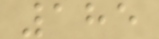185
